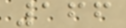166
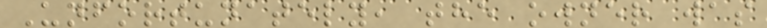Unfortunately, the owner was
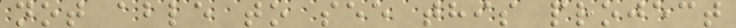not able to see this project
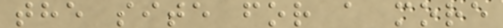the site for a more
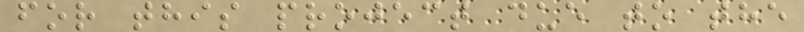for this project due to the
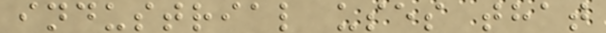industrial uses that
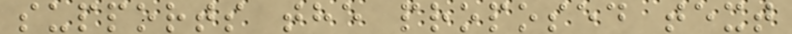supports the proposed text
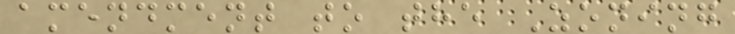amendment to the Zoning
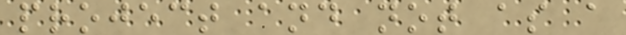project and not as a
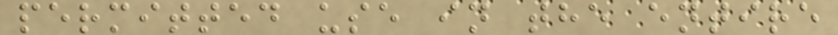permitted use in the entire
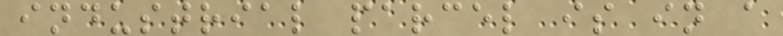industrial parcel is in a
